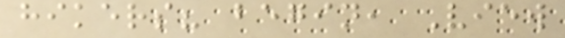hikers? begin, View
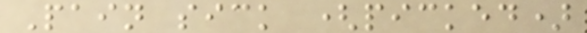Pain sick (picked)
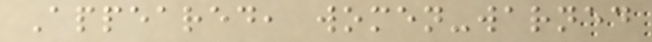Appeared, women-warned
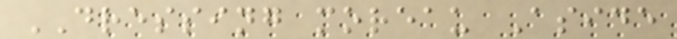DRESSING moreau Aside
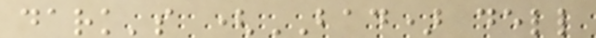dark's (BAD) dell
